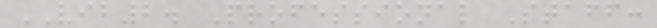VIB2. Professional Staff:
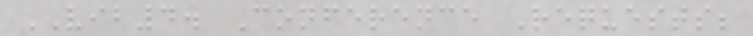VIB4. Conference Requests;
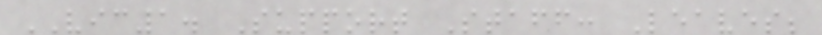VIC1. Support Staff: Leaves;
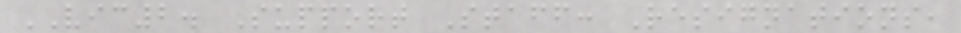VIC2. Support Staff: Resignations,
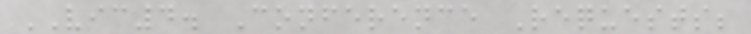VIC4. Conference Requests;
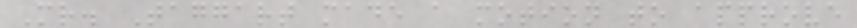Mr. Taggart made a motion to approve
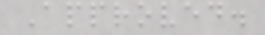Approved.
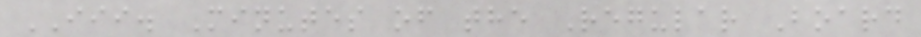III. Minutes of the Regular Board
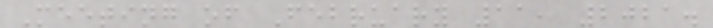Meeting of February 11, 2021.
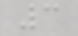3
